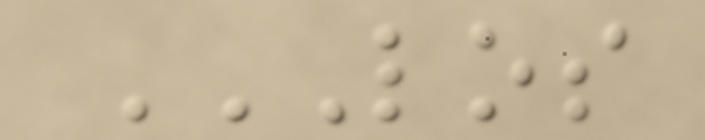LOS
